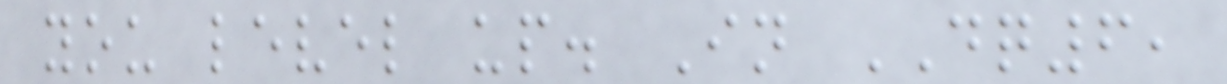you level up. In DQ6,
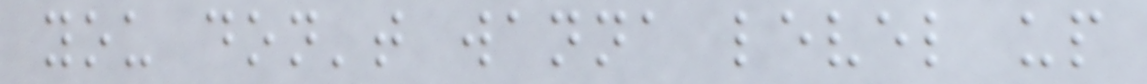you don't wanna level up
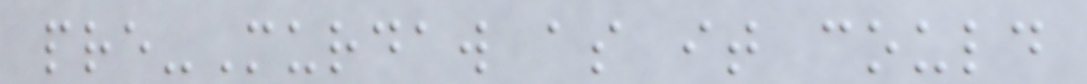pre-Murdaw as it could
